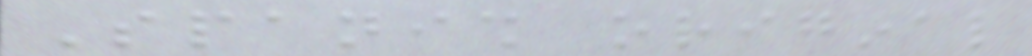Spanish original
